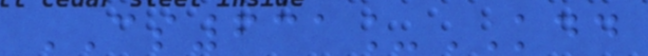CS631_KDD
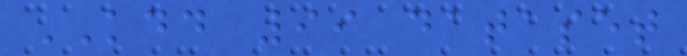KDD 99 dataset
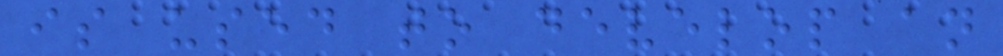is used to develop an
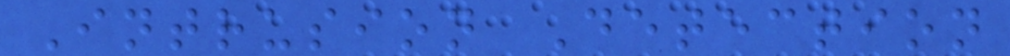Intrusion Detection
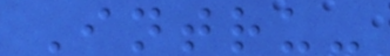Intru-
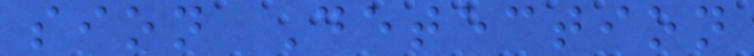sion Detection
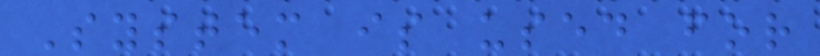System is used for
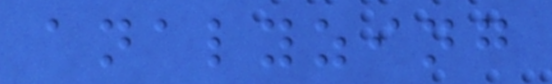analyzing
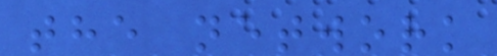the network
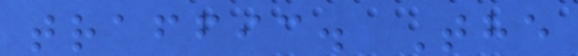traffic. The
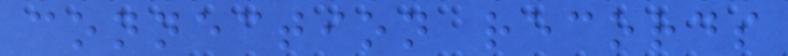connection records
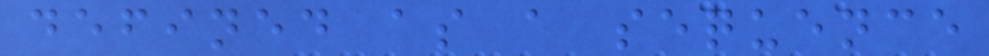defined as a sequence
